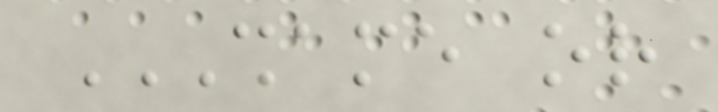SHAME OR
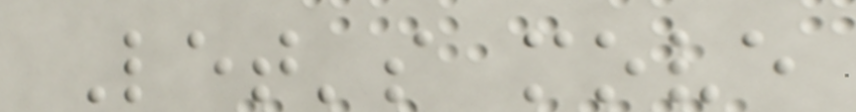Let's move
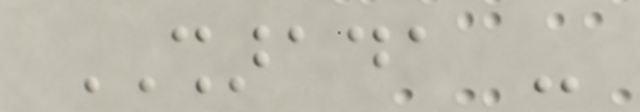SHARADA -
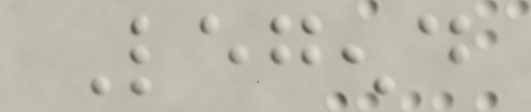Legend
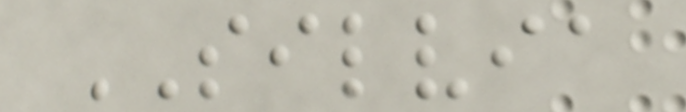SILVIA
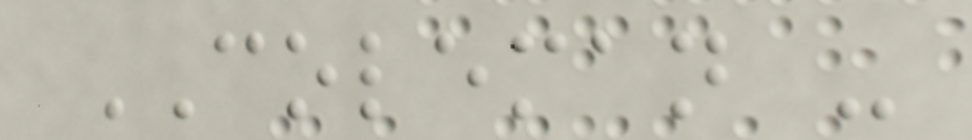COLEMAN -
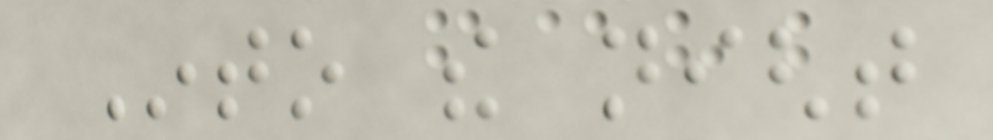Into the night
